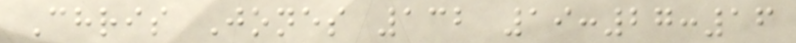Chris Jones 132 19:27:16
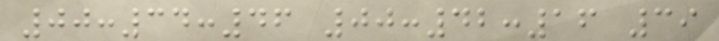00:34:46 00:42:16 39
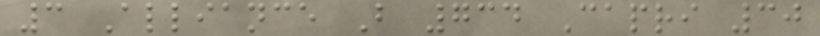3 Alliance B 734 Capri 30
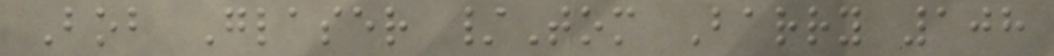Bob Glaser /Tom Barry 108
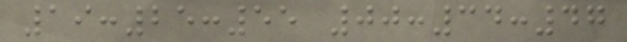19:25:55 00:34:47
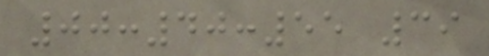00:40:55 39
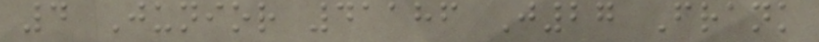4 Junior 41186 J27 Frank
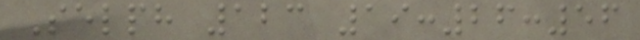Selph 123 19:26:56
